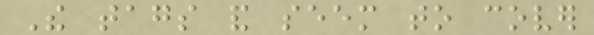The tags and seem to cover
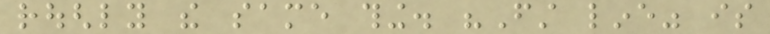roughly the same thing. "First line" is
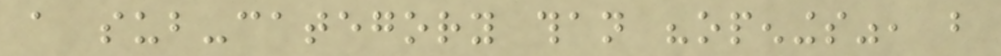a sub-category than "openings", but
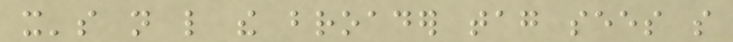it's not like the broader tag sees so
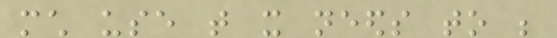much use that it needs to be
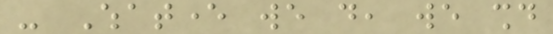- Whatever we do, we should
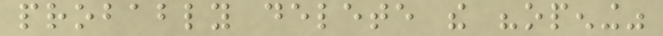probably delete the "opening"
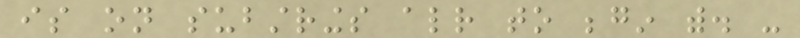is on substrings already to begin with. -
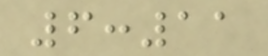6:11
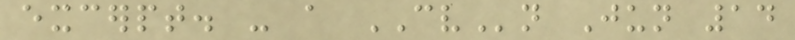excerpt. - a CVn Jun 14
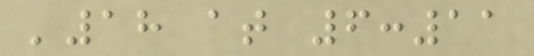'18 at 6:11
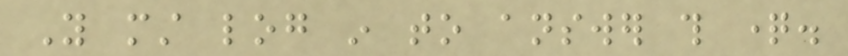You must log in to answer this question.
